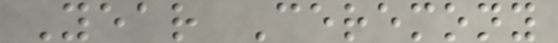Year Ceremony
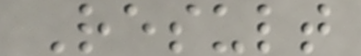Result
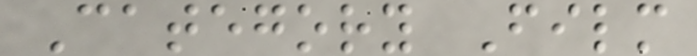Category Film
